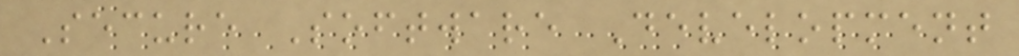Secure Software Development
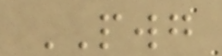PWG
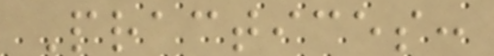Practices:
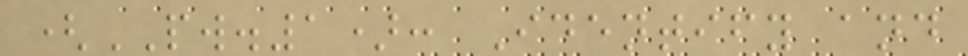(PW.1): Identify and
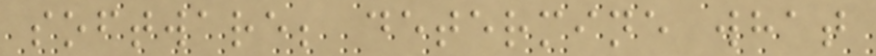software; determine what
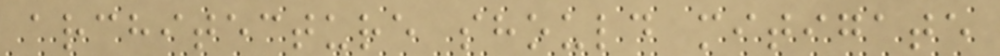architecture should mitigate
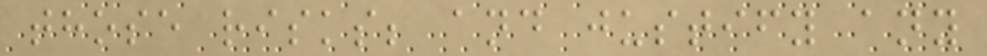those risks; and justify any
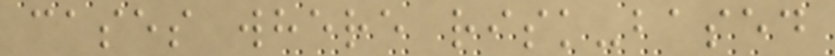cases where risk-based
